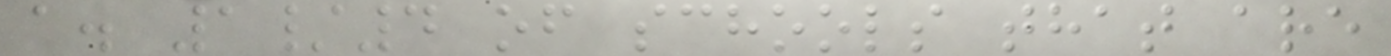a. 1/4 of schools that are
